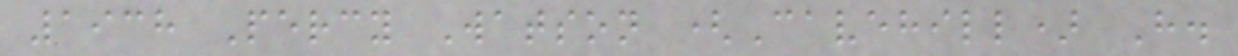1938 Percy Watson (Cavehill) H.
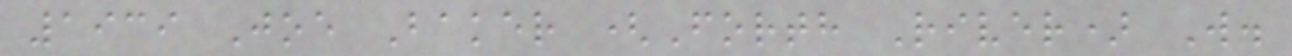1939 Joe Baker (Forth River) W.
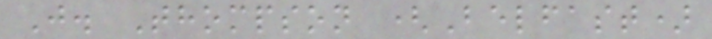J. Thompson (Belfast)
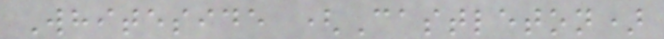Whiteside (Castleton)
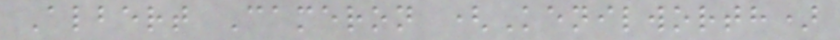Albert Cameron (Kenilworth)
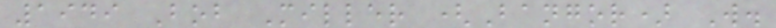1949 Bob Miller (Bangor) W.
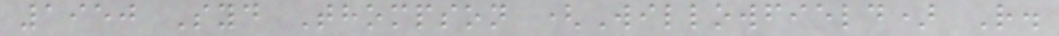1950 Syd Thompson (Willowfield) R.
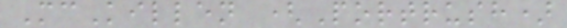McKillen (Portrush)
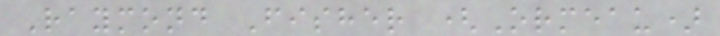Raymond Fisher (Ormeau)
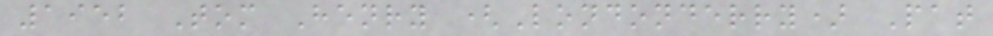1952 Tom Henry (Londonderry) Pat
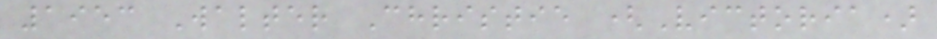1953 Walter Christie (Victoria)
